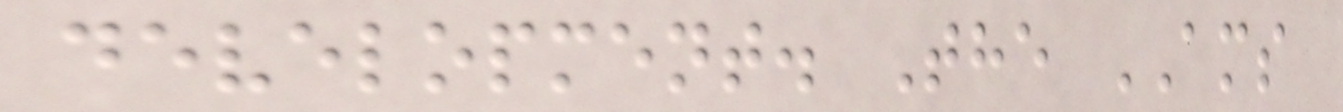development. The AMS
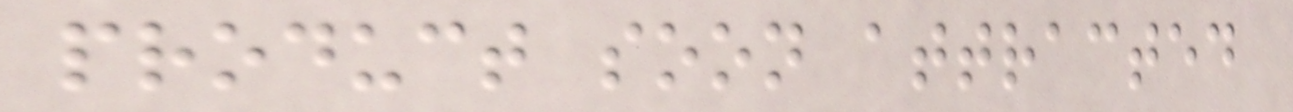product soon attracted
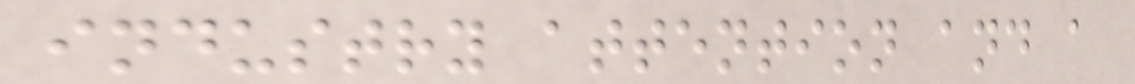industry attention and a
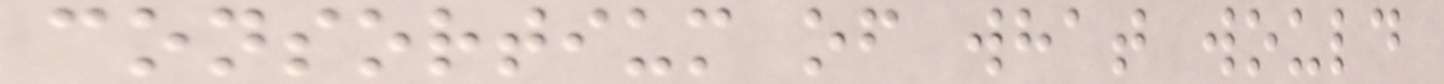consortium of what would
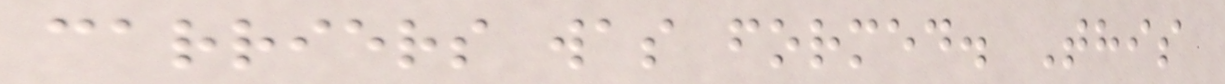carriers was formed. This
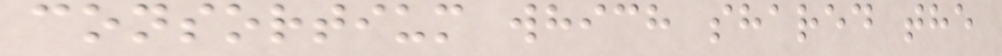consortium which shared the
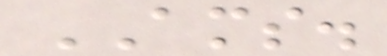AMS.
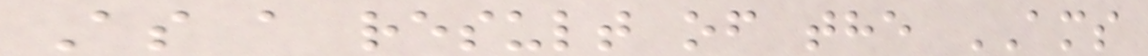As a result of the AMS
